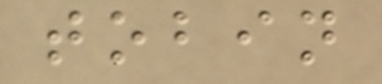tobin
